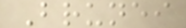Brunei
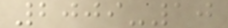2009-10
